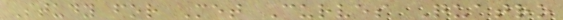Study for Met Curves Quatro
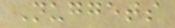Nuggets
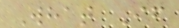What If
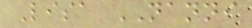Lisa NANNI
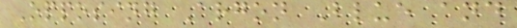Opposing Argon Blue and
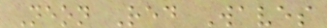Neon Red Waves
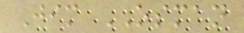Jim OSMAN
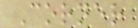Corner
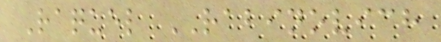Raquel RABINOVICH
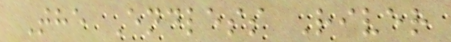The Endless River
